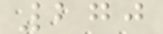270
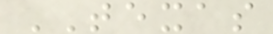TEXAS
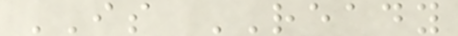IS READY
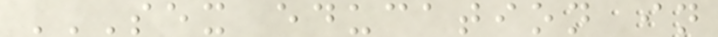SEX EDUCATION IN
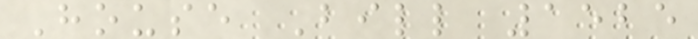House Bill 1525
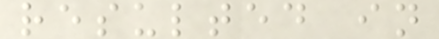resulted in
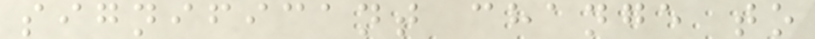significant change to
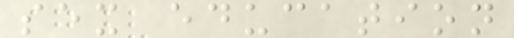sex education
